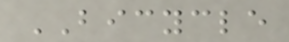BICYCLE
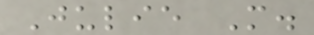Julie M.
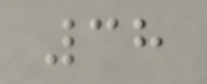38
